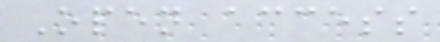Open access
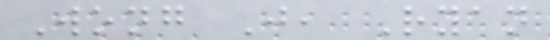Wong J, Ryan
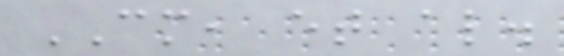CM, et al.
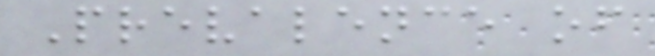Prevalence of
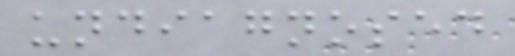undiagnosed
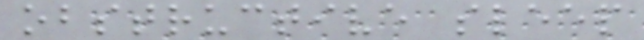obstructive sleep
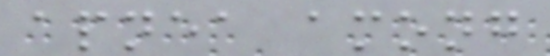apnea among
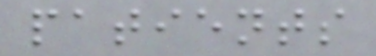patients
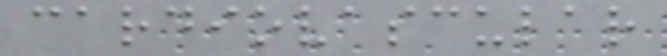cardiovascular
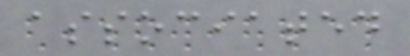associated
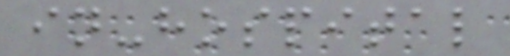in-hospital
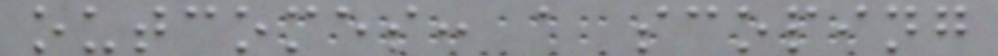outcomes: a scoping
